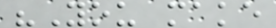"You make
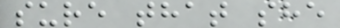sure that she
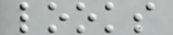looks
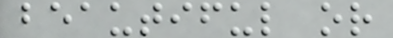beautiful or
